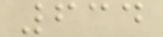634
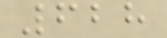628
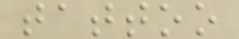tattoo
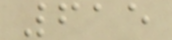615
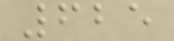625
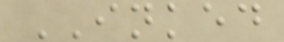INKED
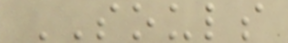SOULS
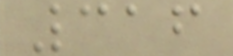316
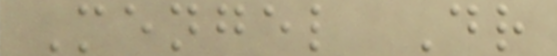Mengel Dr
